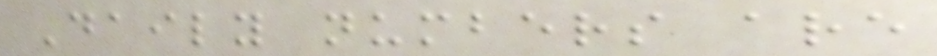Daily numbers are
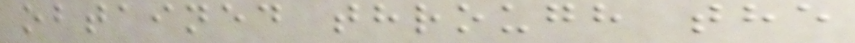obtained through the
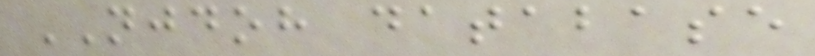NJDOH database
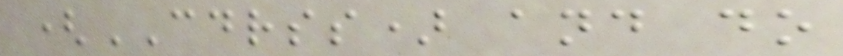(CDRSS) and do
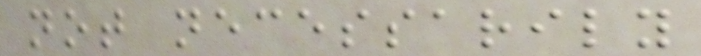not necessarily
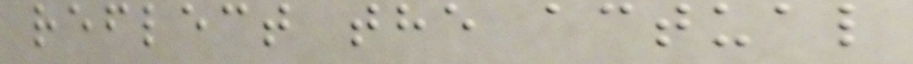reflect the actual
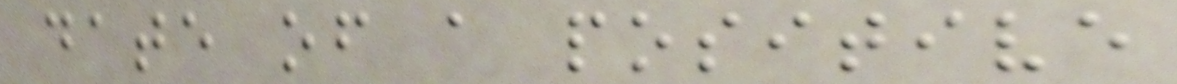date of a positive
